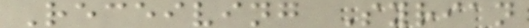Receiving Syrian
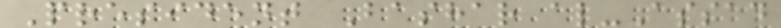President Bashar al-Assad
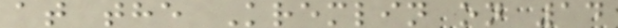at the Kremlin on 14
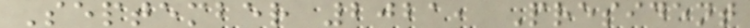September 2021, President
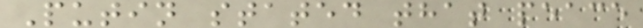Putin stated that peace
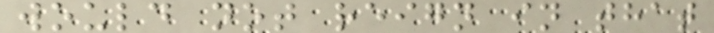would not reign in that
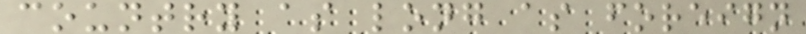country as long as foreign
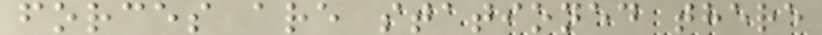forces are stationed there
